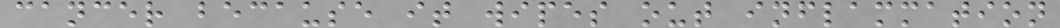cancer because it wipes out inflammation
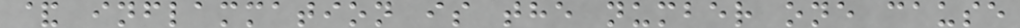& inflammation is the number one cause
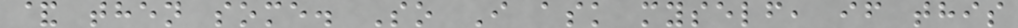& then some. So I ask myself, if this
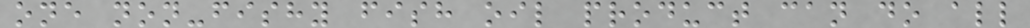one non-fishy fish oil product can do all
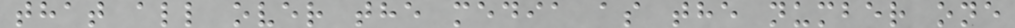that all over the media as the number one
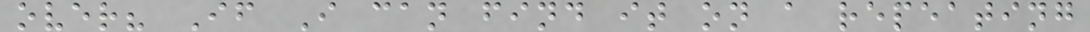over? If I can find it on a repeating
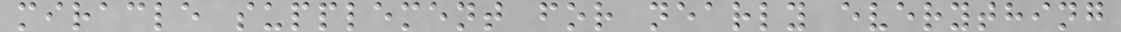miracle supplement for nearly everything
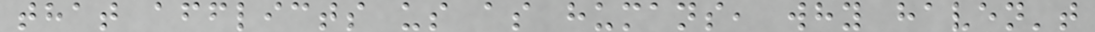that afflicts us as humans, why haven't
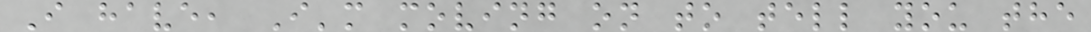I have, I'm moving on to tell you the
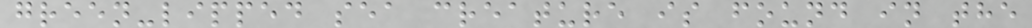green-lipped sea creature is found in the
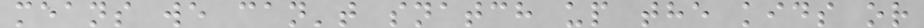means we can't snatch up the kids or
